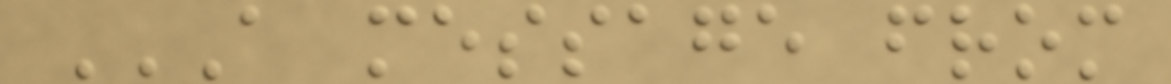A MESSAGE FROM
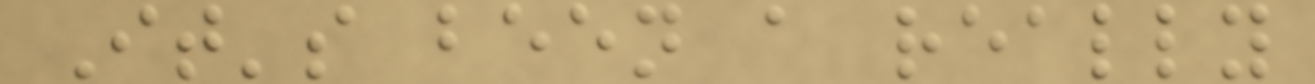It's been a really
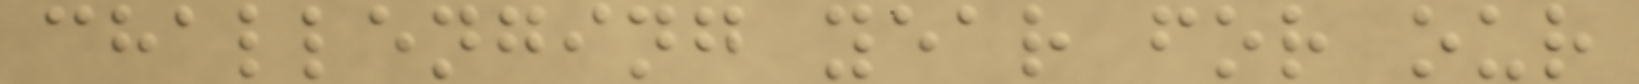challenging year for our
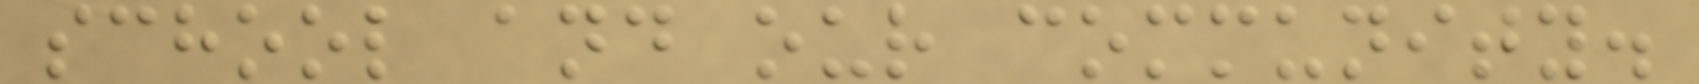school and our community.
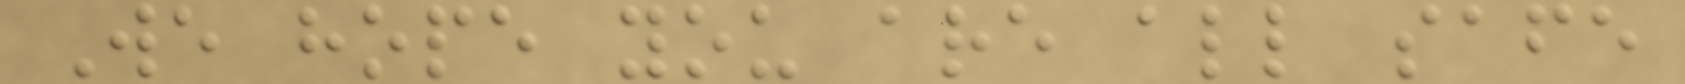We hope you are all safe
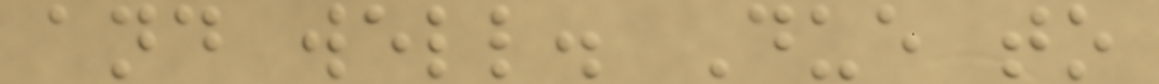and well. Due to
